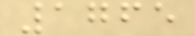1765
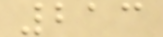213
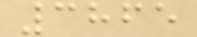3865
